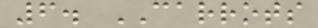6. CARROTS
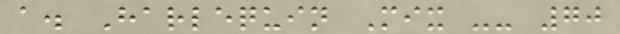a. Harlequin Mix -- 70
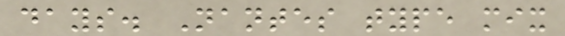days. Nantes type mix
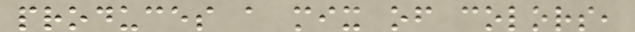produces a mix of colors,
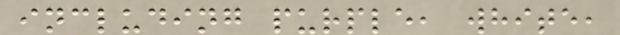including purple, white,
